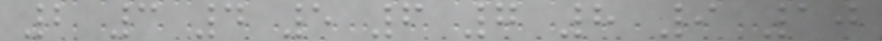2 3 4 5 6 7 8 9 10
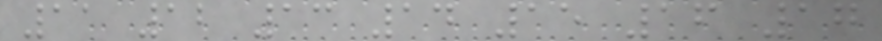11 12 13 14 15 16 17
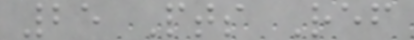25 Pts Ref
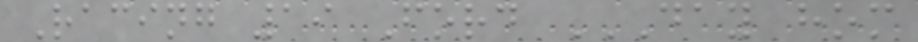Racing 19 Ford DAY HOM
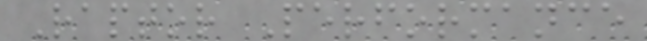Raptor Performance
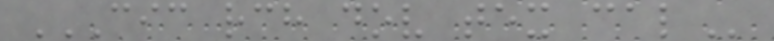CIC RCH DOV TEX CAL
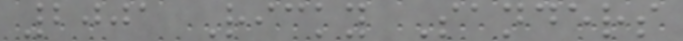2001 Ricky Sanders
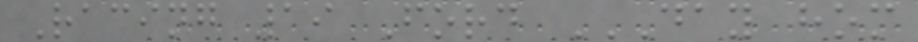Racing 19 Ford DAY HOM
